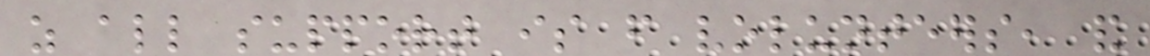as all support is from volunteers, and
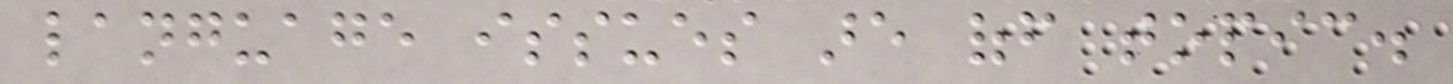language issues are off topic.
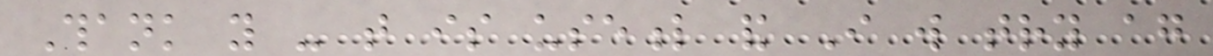Thank you - that is useful and I will try again
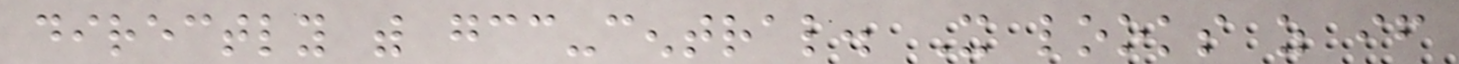directly with gcc-central. It looks as if
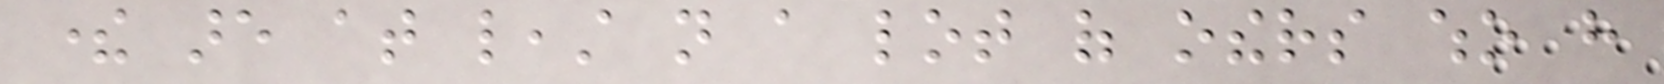there are at least not a lot of others who have
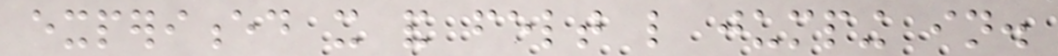experienced it and felt like jumping in.
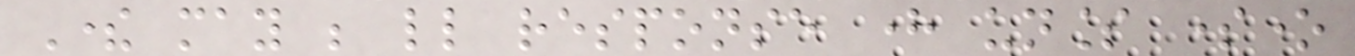There may be little response here unless someone
